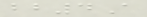bb4A
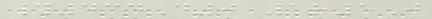#434D0 1r5J
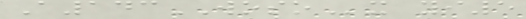A143WOSOx yi5
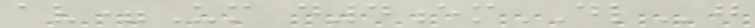av=Um d4emDLg
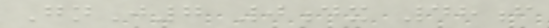GnJ7 0dx 48f
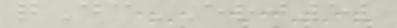qDcERJ5l
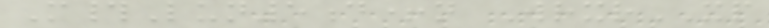M#Lun5d+n WrxrXP
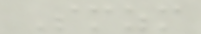Smzm
